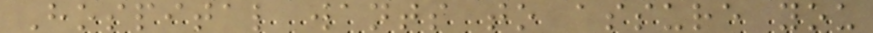Hospital wants to assure you
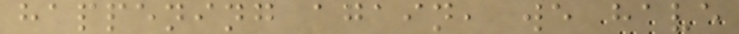happening again, we have
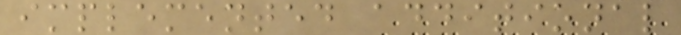implemented additional
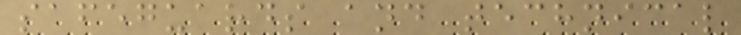safeguards and technical
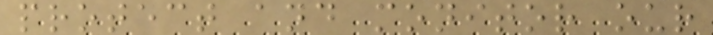protect and monitor our
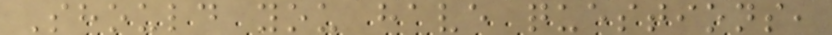Should you have questions,
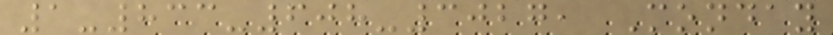1-833-608-3027, Monday
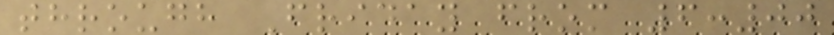through Friday from 6:00
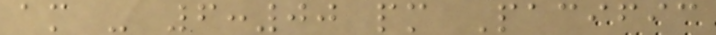am - 6:00 pm Pacific
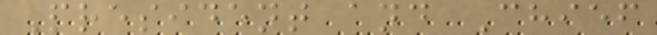President and Chief
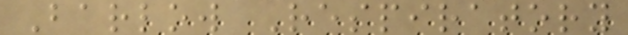Barlow Respiratory
